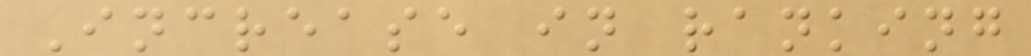Increase in ranking
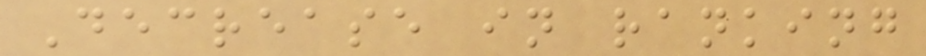Decrease in ranking
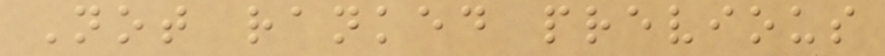Not ranked previous
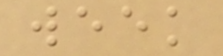week
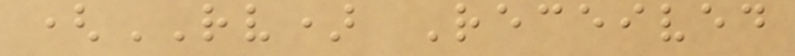(RV) Received
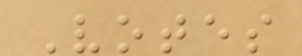Votes
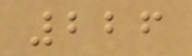226
